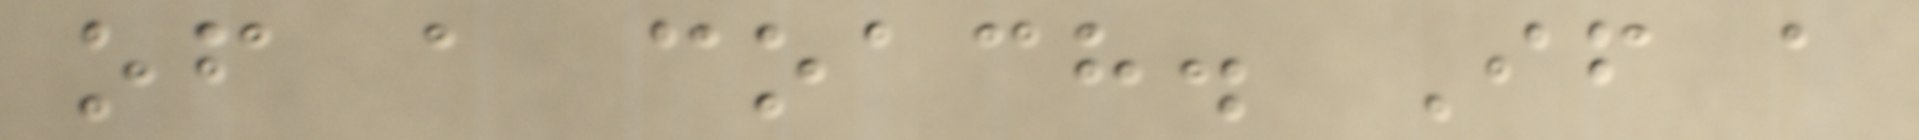of a coach. If a
